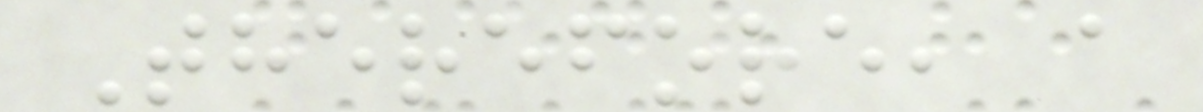Therefore, a
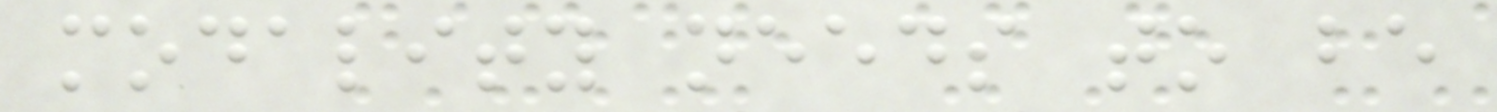modality needs to be
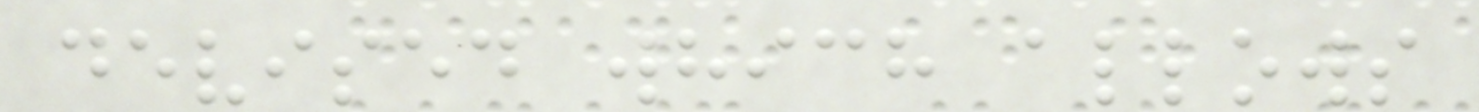devised which allows
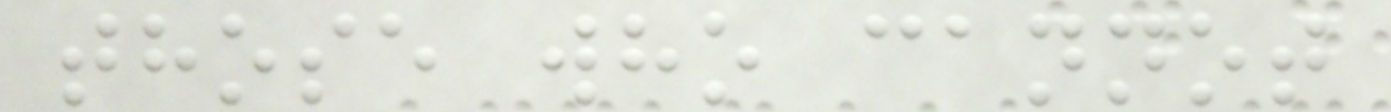those who cannot
